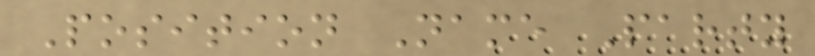Position Name Party
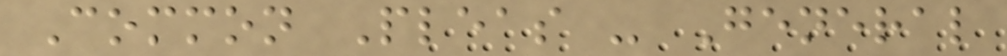Common Pleas - General
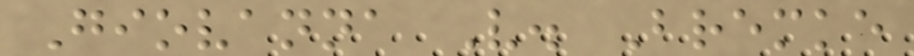Giovanna V. Bremke
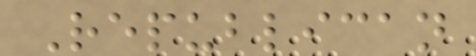Republican
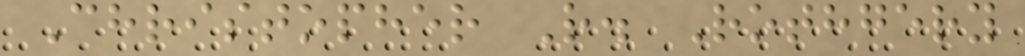Christopher R. Rothgery
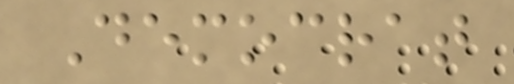Democrat
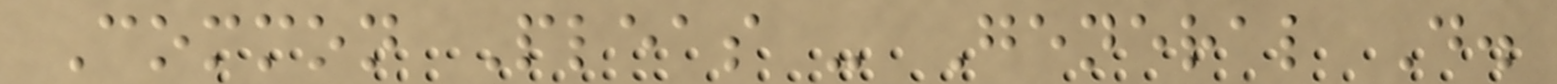Common Pleas - General D.
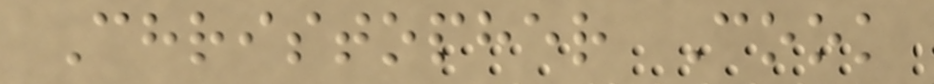Christopher Cook
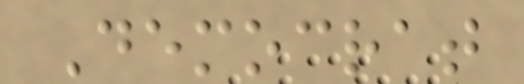Democrat
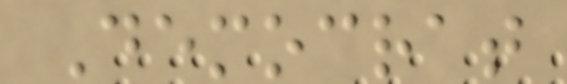Democrat
